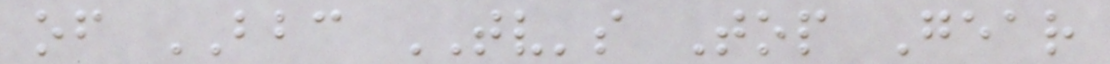of BBC TV's Top Gear
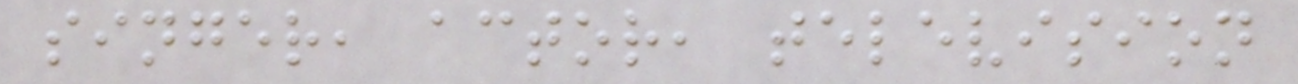singer, actor, television
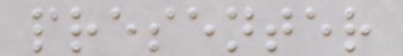presenter
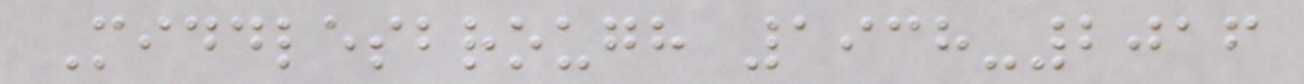Middlesbrough 1938-2016
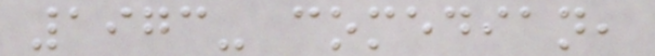1973- comedian,
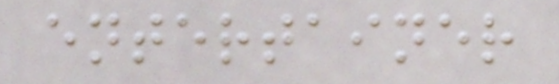entertainer
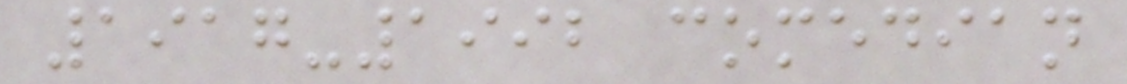1917-1992 comedian
